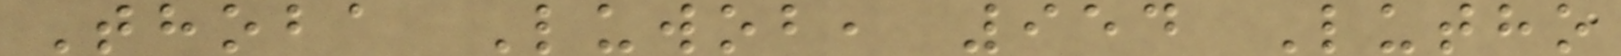Thoba Luwob, 954 Lutho
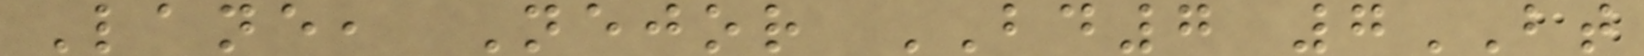Lane, Nejor BD7 7BT
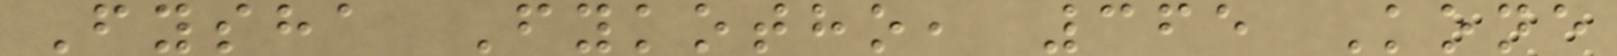Fysha Fykotho, 365 Kone
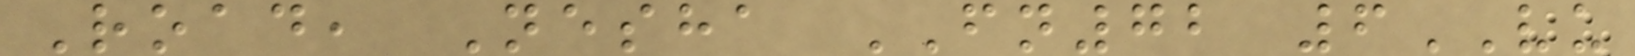Road, Nesha FN72 6VU
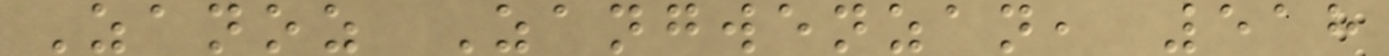Zanoz Zangwenzan, 518
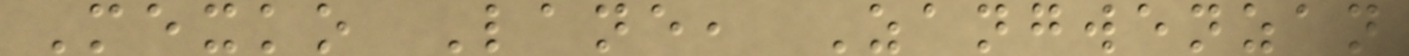Mexko Lane, Zangwenzan
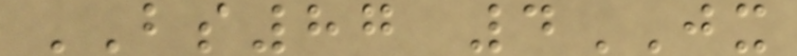BS87 4JX
